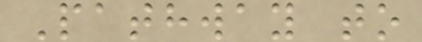Pathway to
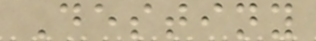Destiny
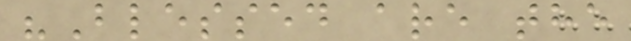"Blessed are the
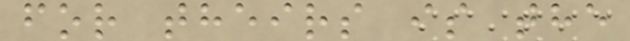for theirs is the
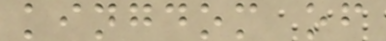kingdom of
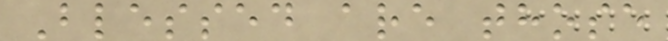Blessed are those
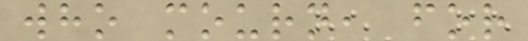who mourn, for
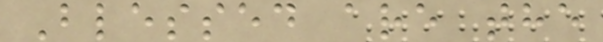Blessed are the
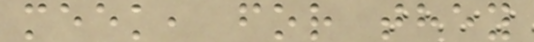meek, for they
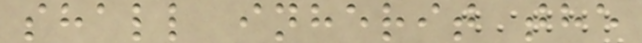shall inherit the
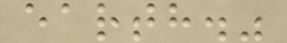earth."
